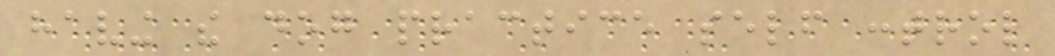having the dog practice self control
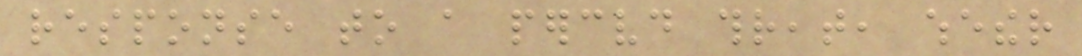response to a perceived threat, whether
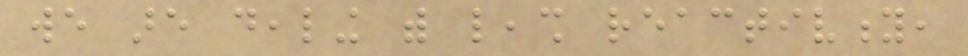we are dealing with leash reactivity,
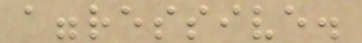aggressive.
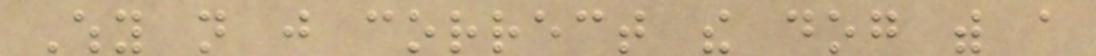Why not just correct the dog with a
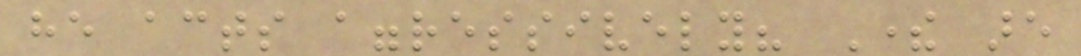he acts aggressively? There are
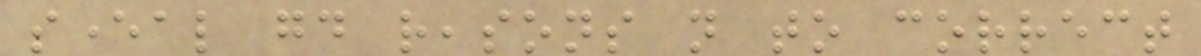several good reasons not to correct
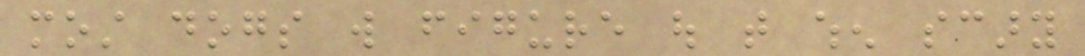most dogs will figure out that when scary
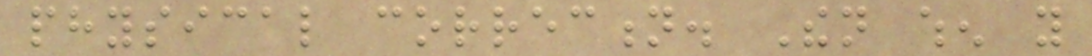physical correction. Then when you
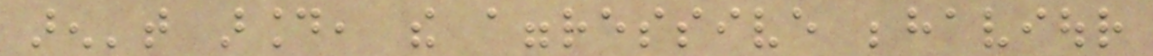aren't around, the aggressive behaviour
